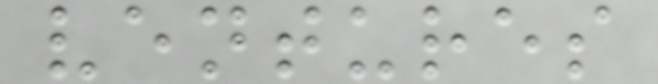ventures
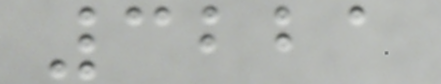3221
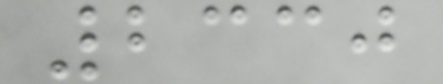2330
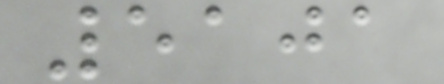5101
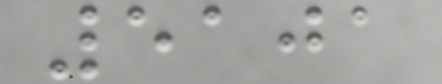5101
